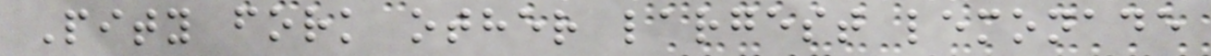Pity fork other largest lemonade
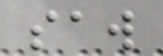saw
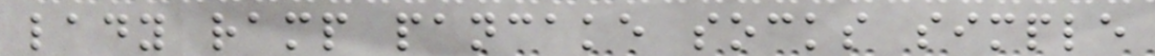lady ramp pancake socks simple
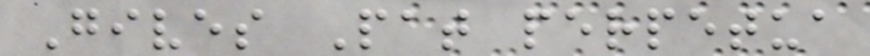Gives Pat perpetua
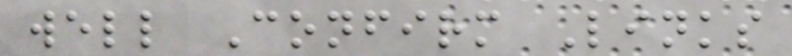well Confirm Links
